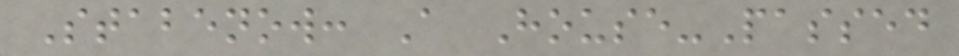Stabenow: A House-Passed
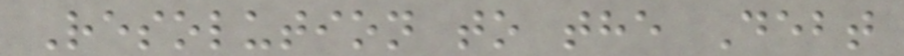Resolution to the Debt
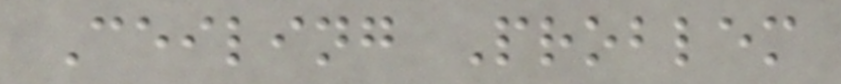Ceiling Problem
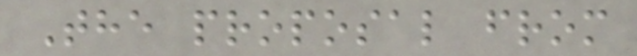The proposal from
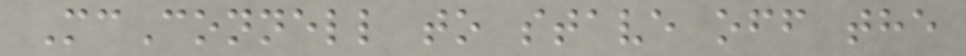McConnell to stave off the
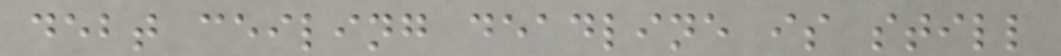debt ceiling deadline is still
